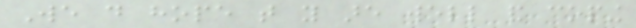We do hope that you are well and coping
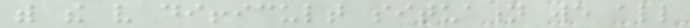with the very difficult situation we all
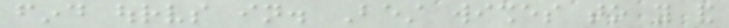find ourselves in. Best wishes to you and
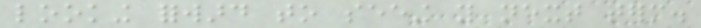looking forward to seeing you next term.
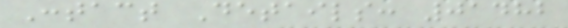Contact Details: 01482
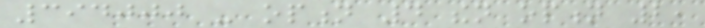394000 - option 4 then option 2,
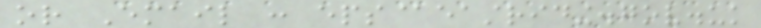or Email : eps@eastriding.gov.uk
